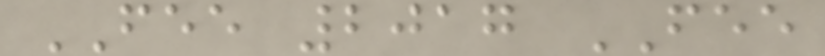FEE 2017 FEE
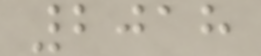2018
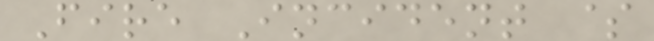Fire Incident $
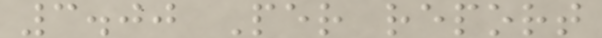3.00 Per report
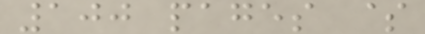100 pages $
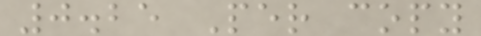0.25 Per copy
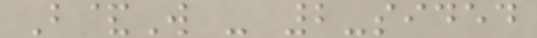B&W - 2-sided
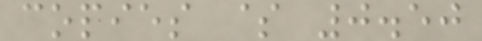copies $ 0.50
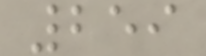259
